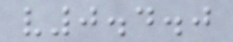v0.4.0
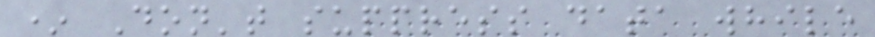* Don't suppress data while
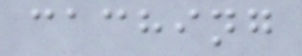caching
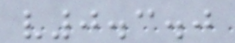v0.3.0
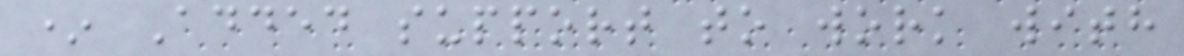* Added support to work with
